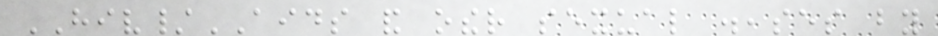HIV/AIDS and other sexual diseases by
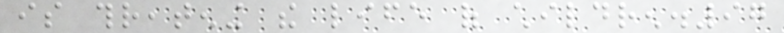is threatening the life of children.97
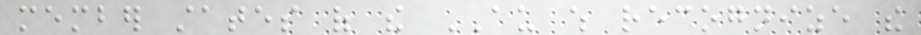member states of the AU which recognize the
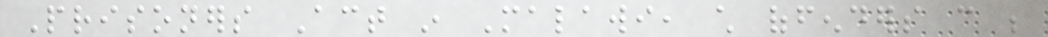Prisoners Act in Malawi, child offenders can be
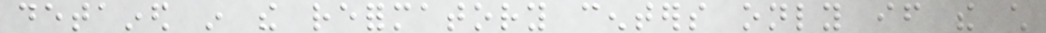detained in the reformatory centers only if the child
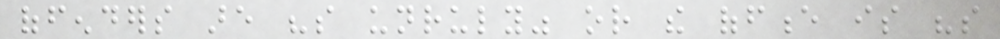offenders are "so unruly" or the offence is "so
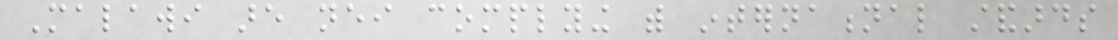Malawi are neither complying with international standards
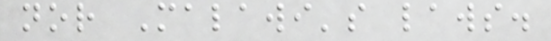nor Malawi's laws.
